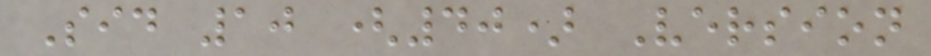Sid 10 (40) Version
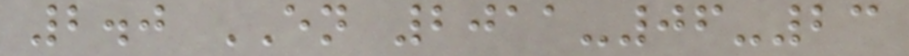2.0 EN 2011-06-23
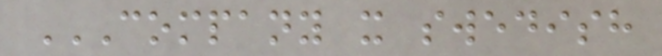COMPANY X SWEDISH
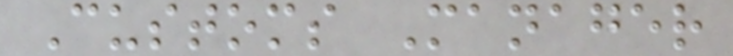Customs Manager
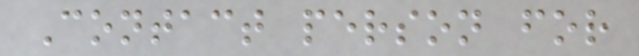Contact person for
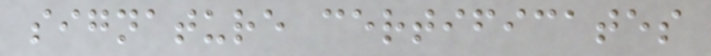signature certificates
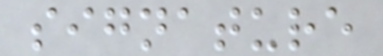signature
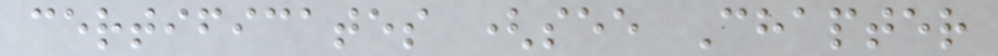certificates (see Chapter
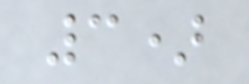3)
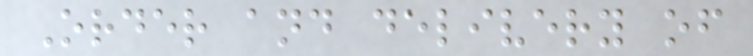Order and delivery of
